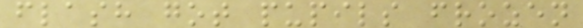flash got pupils frozen
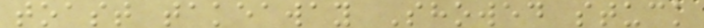toast takeaway Showed stuck
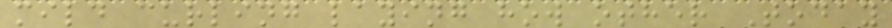mild curling laying how other Today
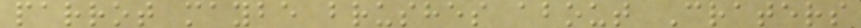parrot maybe brushes about Craters
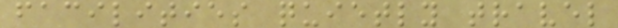facilities quietly travel
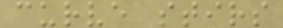curve stirs
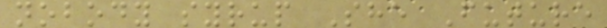nobody syrup She Future
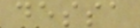dessa
